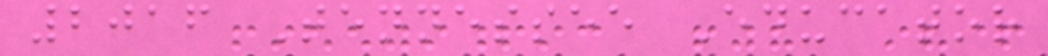2016 Tennessee Educator
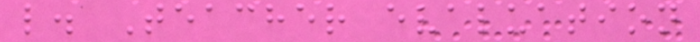l. Teacher evaluation
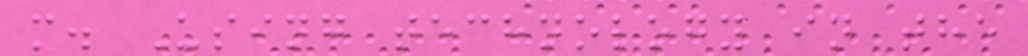m. Using technology in the
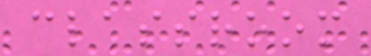classroom
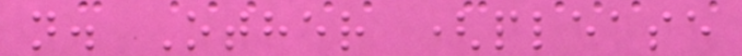n. Other (please
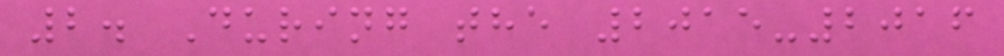2. During the 2015-2016
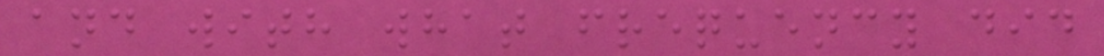and with what frequency did
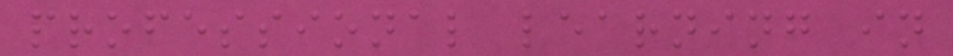professional learning in
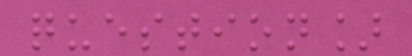question]
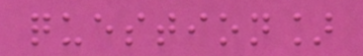question]
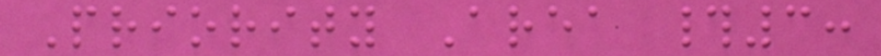Priority Area #3:
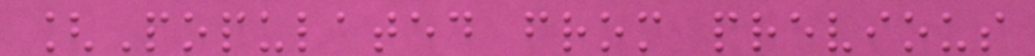[Populated from previous
